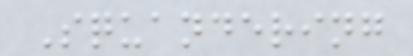Squandering
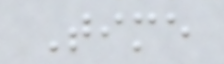Time
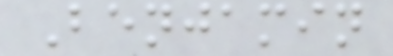Benjamin
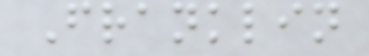Franklin
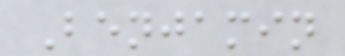Benjamin
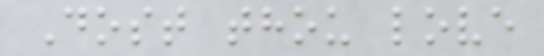Dost thou love
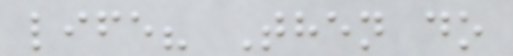life? Then do
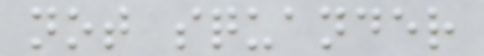not squander
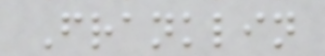Franklin
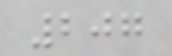207
